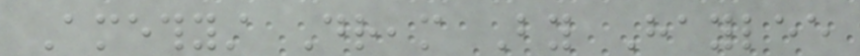Amethyst Dream By Haylee
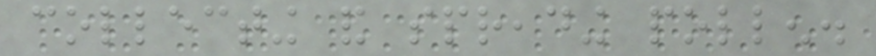collecting and spreading pollen.
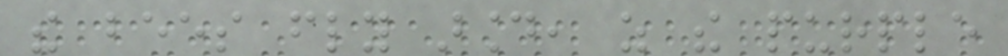the bees fly around, as the purple
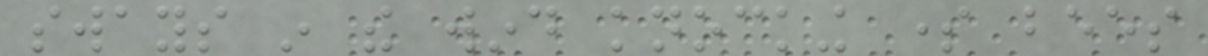sways in the wind knocking some bees
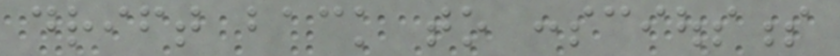drift back to consciousness
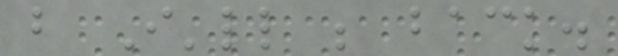but I'll be back.
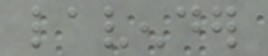lavender
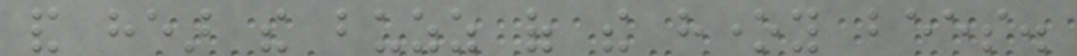and hear the buzz of the honey bees.
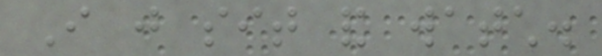I just sit and watch.
